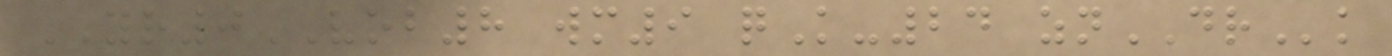YR0VOB8 wm9 qK-24 znDRk
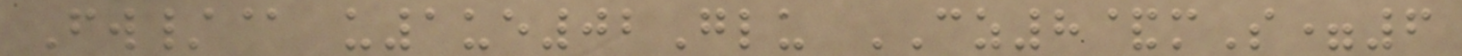Fw/@ u1ue02Glu CZ8&mS=6
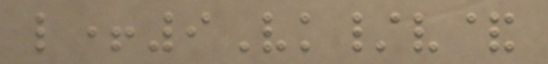l+9Vk/v&
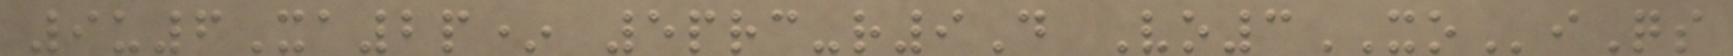9u6Xa2p* 5prc-r9D Vo3XOiQs
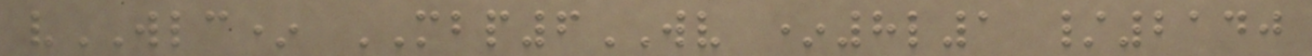vWLC* MBP6WV *8l1 /2140
